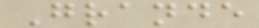Grande
